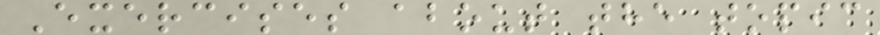Exercises about the topic
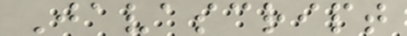Javascript
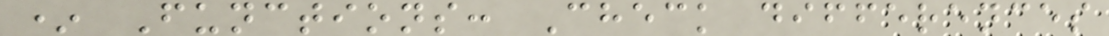* Functions: Check differences
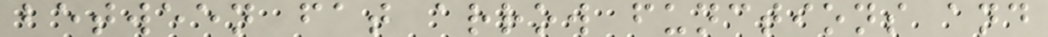between fat arrow functions and
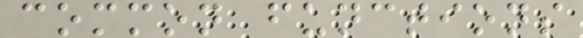common functions
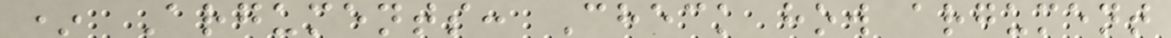* Arguments: Check how argument
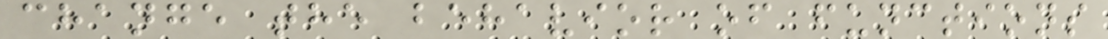change the behavior of functions
